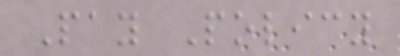Pay Policy
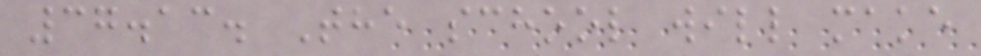37.13. The school will make
